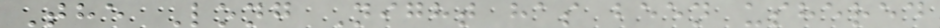The Long Night has been ushered
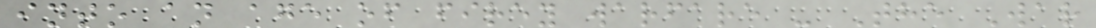into an age of firey warfare - The War
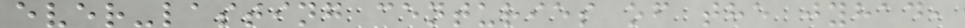ever-lasting centuries of the jyhad,
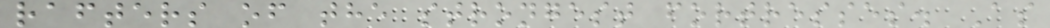rafters of the strongest fortresses. As
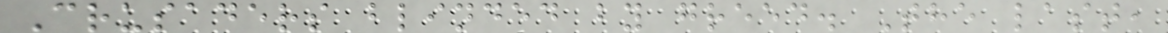Crusaders blinded by greed. The last,
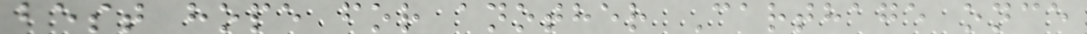best hope for another Carthage once
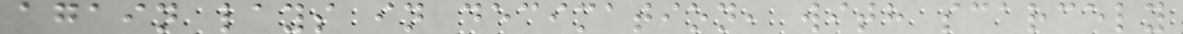again lays in decimation, with scarcely
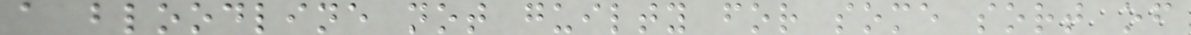a bloodline not guilty for some sort of
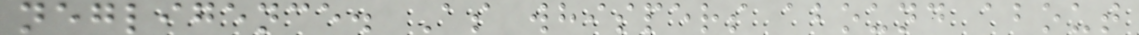negligence. As whispers abound about
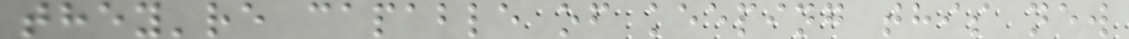they're capable of keeping this new
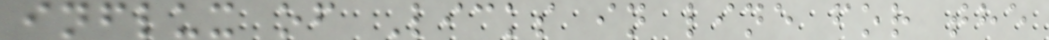influx of Licks in line for the
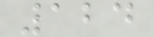124
